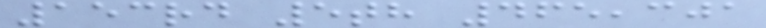153rd 5th 465,301
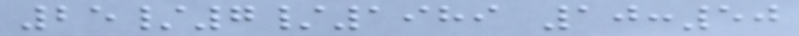25/7/1989 10:50
